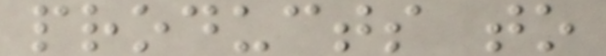products to
